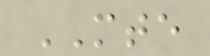MTE
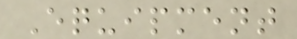Equipment
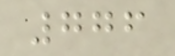776
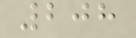208
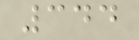344
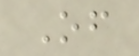Of
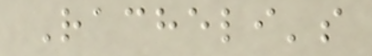Racheli's
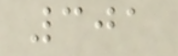301
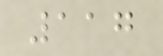117
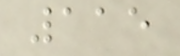115
